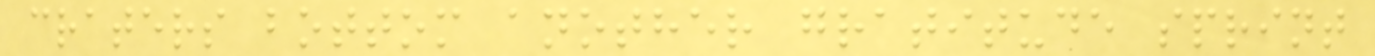craters bottom another gratitude sprint
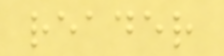reader
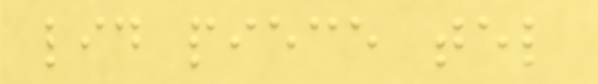lid piece tel
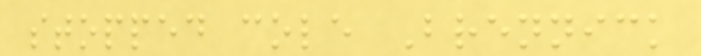stopped cole Brennick
